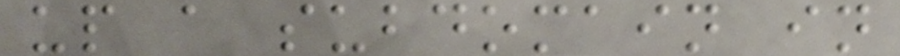up a subdomain in
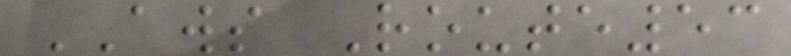AWS Route53
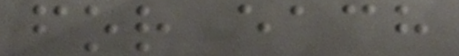for each
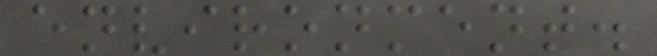environment.
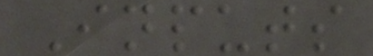Inputs
